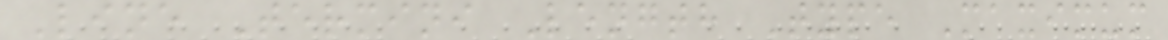Line Termini Length Type Maximum
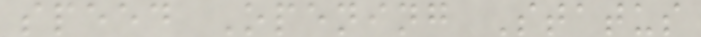speed Opening Status
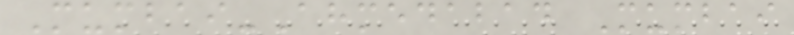Mumbai-Ahmedabad Mumbai
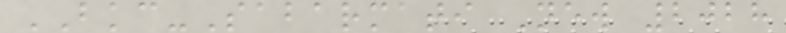BKC-Sabarmati New 2028
